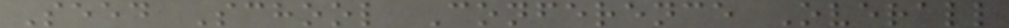Seed School Conference Overall
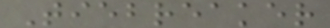Tiebreaker
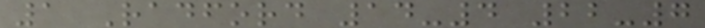1 Radford 14-4 22-7
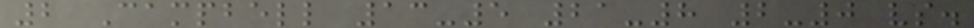2 Campbell 13-5 21-8 2-0 vs.
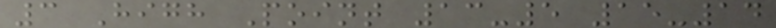3 High Point 13-5 15-14
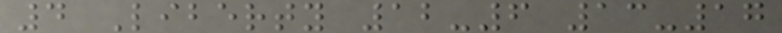4 Liberty 12-6 13-17
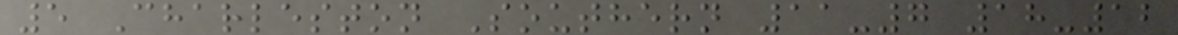5 Charleston Southern 11-7 18-12
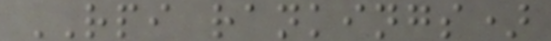RPI rankings)
